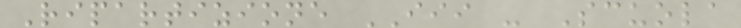Ripartizione III - Scuola
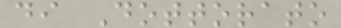di Dottorato
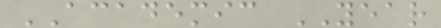ACADEMIC YEAR
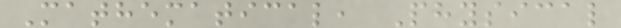Mathematical, Physical
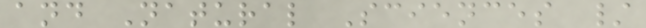and Natural Sciences /
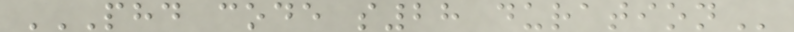PHD CODE S28 DURATION
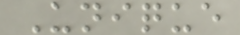Unique
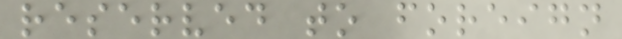reserved to foreign
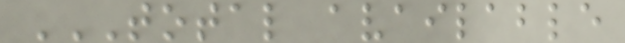TOTAL AVAILABLE
